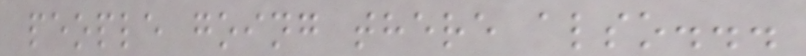people going there also...
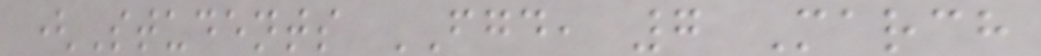(Students FGD, 7 March
